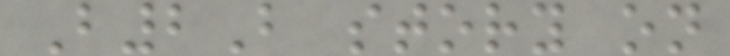B2B story on
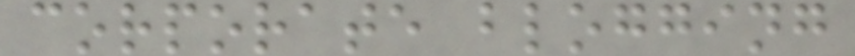corporate blogging
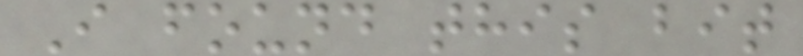I found this bit
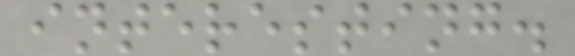interesting.
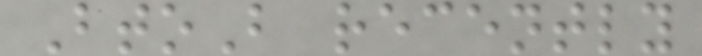BtoB recently
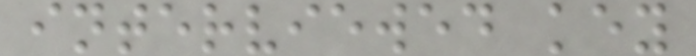interviewed key
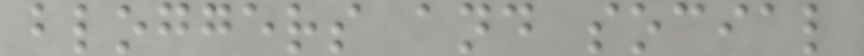bloggers and social
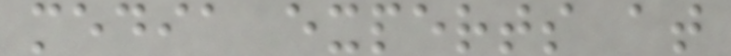media experts at
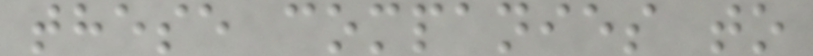these companies to
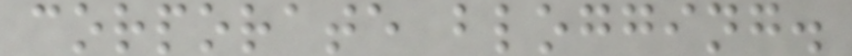corporate blogging.
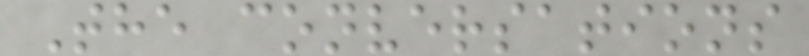The conversations
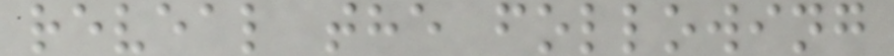reveal the following
